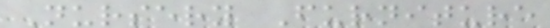Nursery Furniture
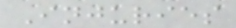Injuries
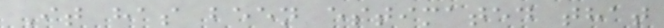It has been estimated that
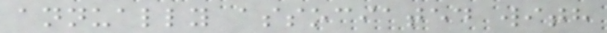annually associated with
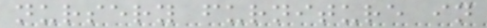nursery furniture in
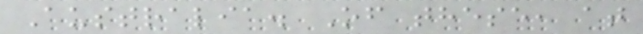Australia. Of these, at
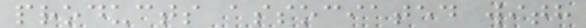products associated with
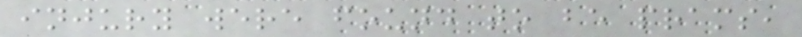injury were found to be prams,
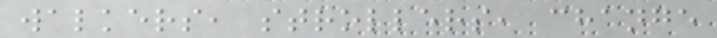walkers, strollers, change
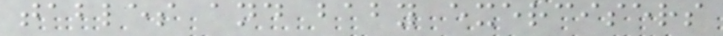tables and baby exercisers
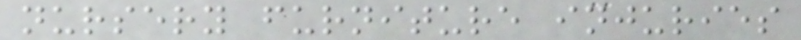nursery furniture injuries
